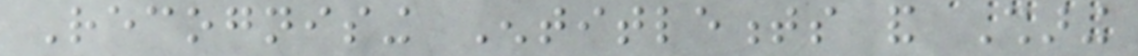Recognising Entitlements and Sharing
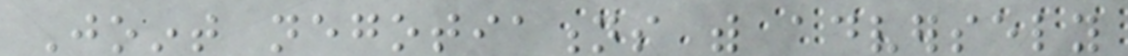Joint negotiations with adversely
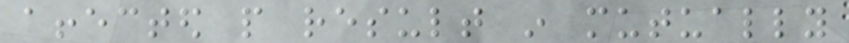affected people result in mutually
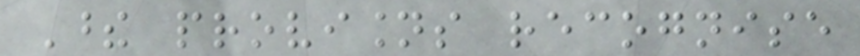These provisions recognise
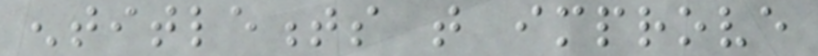entitlements that improve
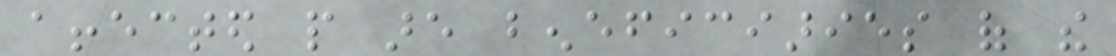affected people are beneficiaries of the
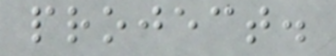project.
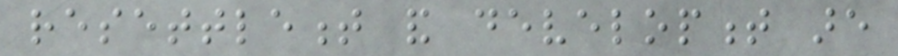resettlement and development are
